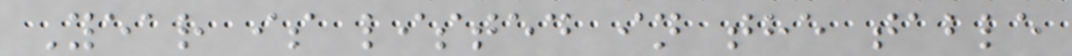Year is listed in the table
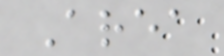Area
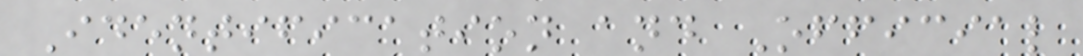Identification and Official
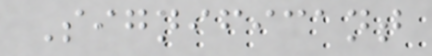Significant
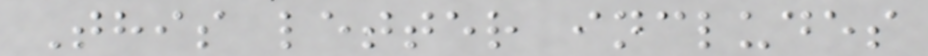This letter includes
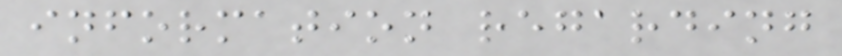information regarding
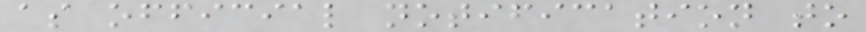as official notification to
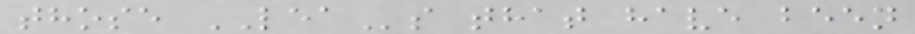those LEAs that have been
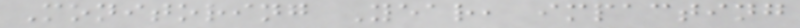Monitoring Year, impacting
